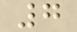7
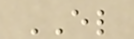EL
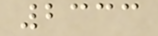2333
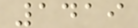1419
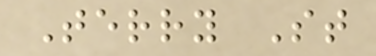Terry St
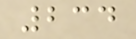234
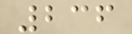236
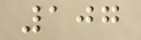107
